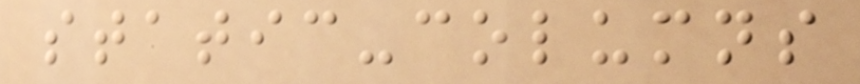static-columns
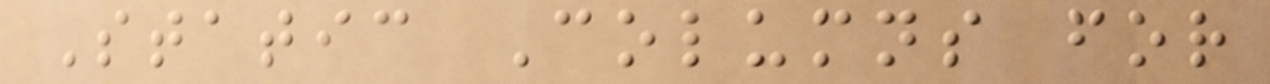Static Columns for
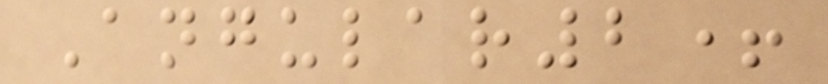Angular2+
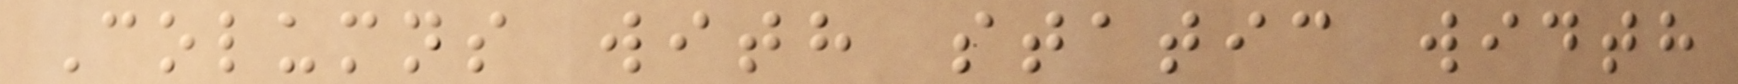Columns with static width
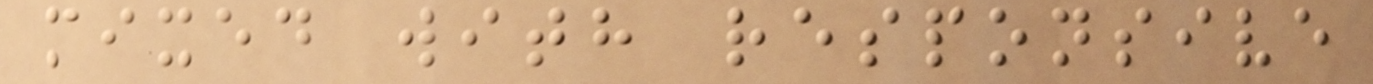mixed with responsive
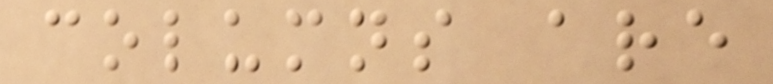columns are
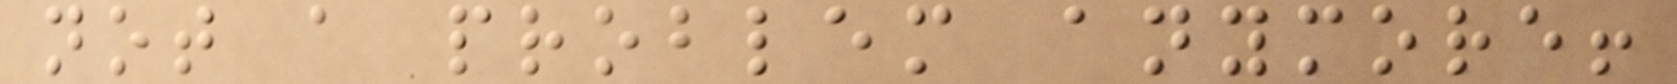not a problem anymore!
